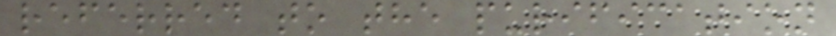referred to the purification
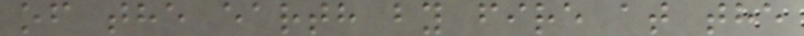of the earth by fire at the
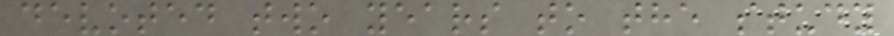devoted two years to the study
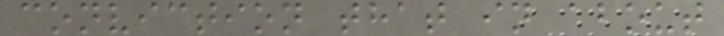conviction that in about
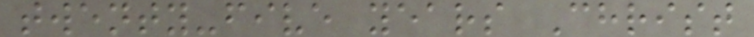twenty-five years Christ
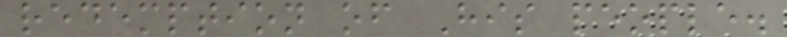redemption of His people.
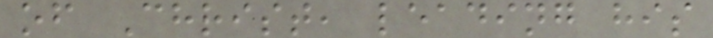of Christ, leading his
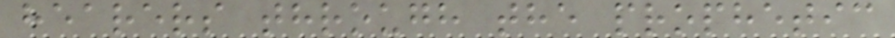hearers through the prophetic
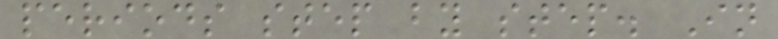periods step by step. In
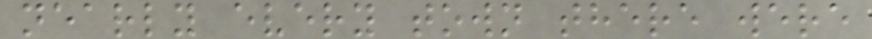nearly every town there were
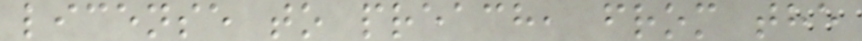license to preach, from the
